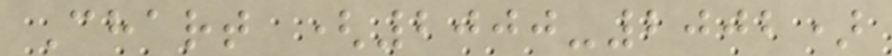Chart (2000-2002)
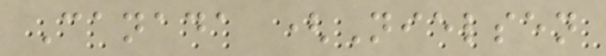Canada (Nielsen
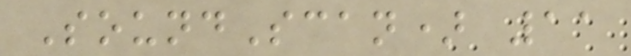SoundScan) 11
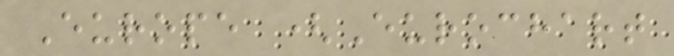Europe (Eurochart
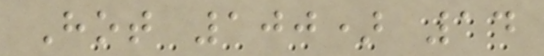Hot 100) 14
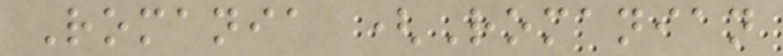Romania (Romanian
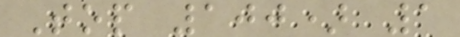Top 100) 1
